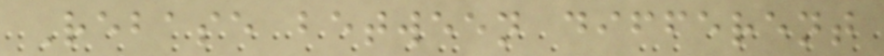Rebase between different
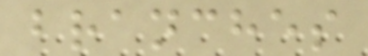branches
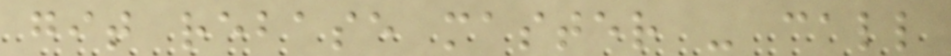git rebase master - call
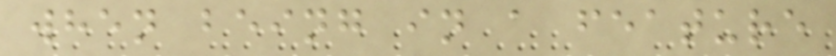when being in a feature
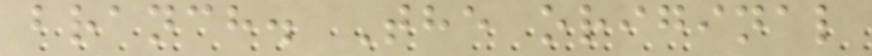branch. The original
